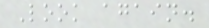Look again.
